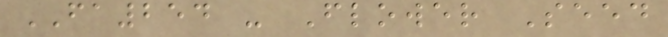FA254 - Flower Seed
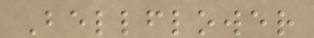Bellflower
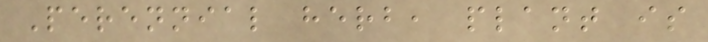Perennial herb, plant is
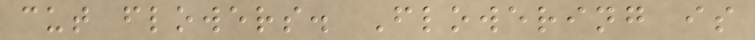cut flowers. Flowering is
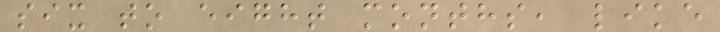six to eight months, like
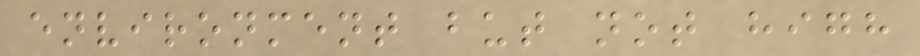environment but not high
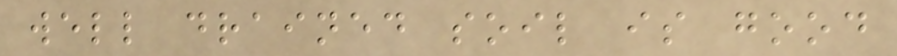well drained soil is good
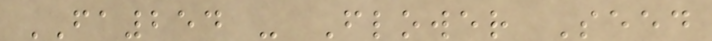FA254 - Flower Seed
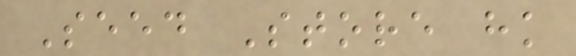Seed Store hk
